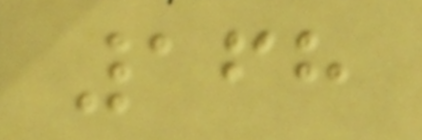168
